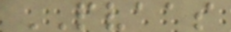PVAAS
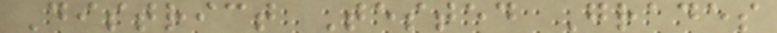District Tested Grades
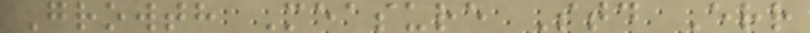Growth Measure Std Err
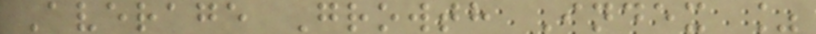Average Growth Index %
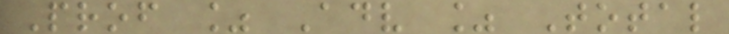Prof % Adv % Total
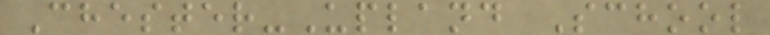Chester-Upland School
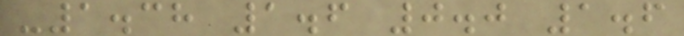-1.38 1.6 0.0 1.6
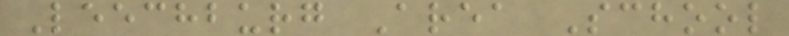Leechburg Area School
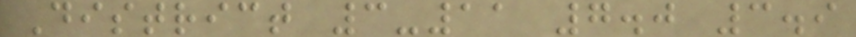District 3-11 7.0 3.9
